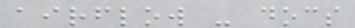airflow - docs
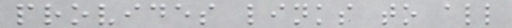provides links to all
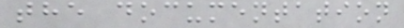the documentation
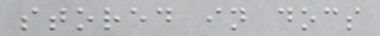stored in docs
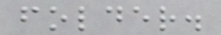folder.
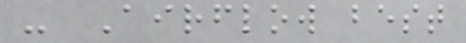- Airflow best
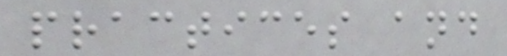practices and
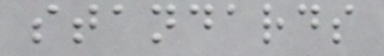standards
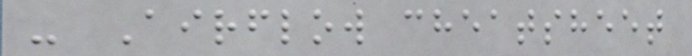- Airflow cheatsheet
